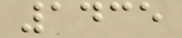1435
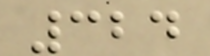324
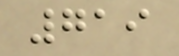719
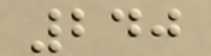240
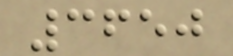3650
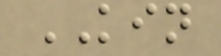KIN
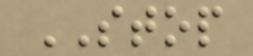STOP
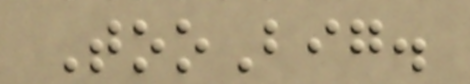TooBig.
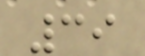39
